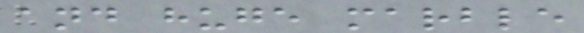and huge marble
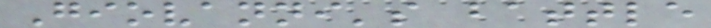Giovanni's battle
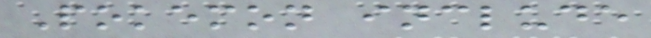Pokemon include
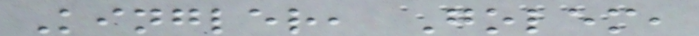Kingler, Golem,
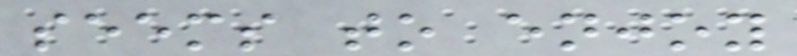seems to enjoy
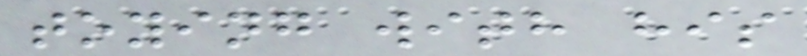toying with his
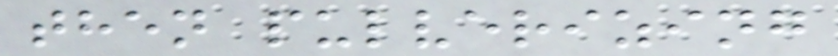then pulverizing
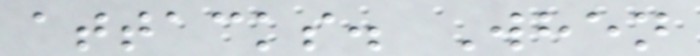attacks. When
